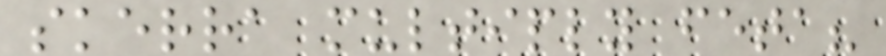skerra multiply feta?
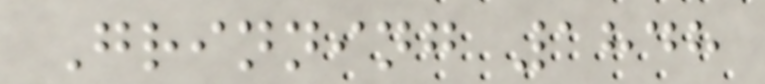Grinning 1848
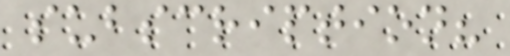subscription?
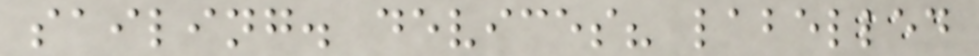sailing. devices? labelled
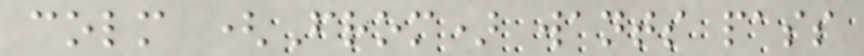colm (From) wants pass
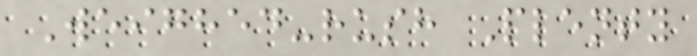Weighed-rush Plenty
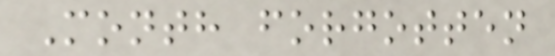Month forgotten
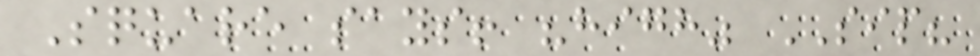Square says! "high" SIP?
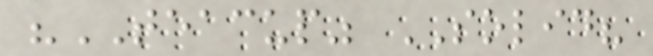"TEACUP" SOLID?
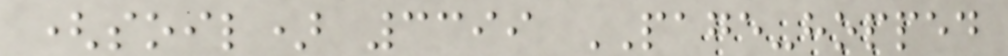(soil) 3399 PAGE-hopped
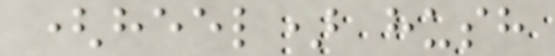(heel) hush
